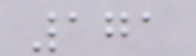171
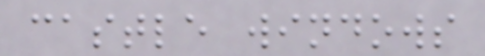castle windows
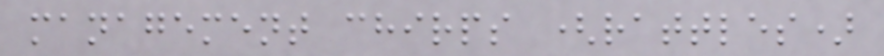management chirps (rattles)
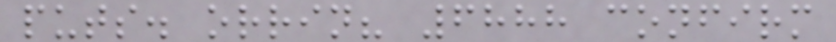puts. orrin? 6888 confirm
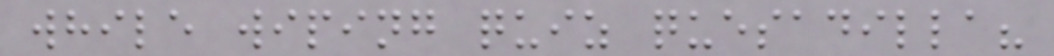while wiping quiz quesadilla?
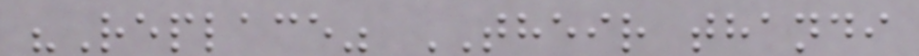"Replace" THEIR thandi
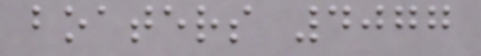boaters 4077
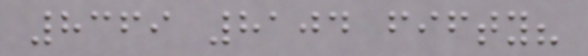8369 8104 fifty?
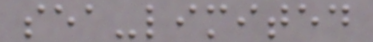sea-limited
